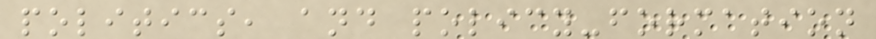politics, and policy-formation
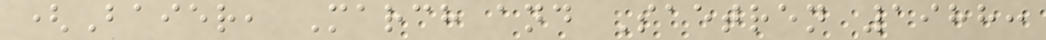(Baier, March and Saetren 1988:
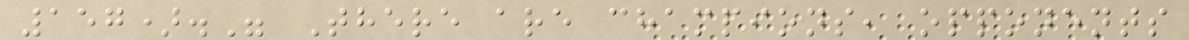157)." There are champions, opponents
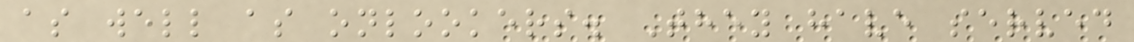as well as onlookers. They have served
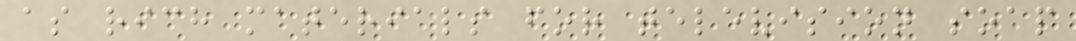as rich materials for television soap
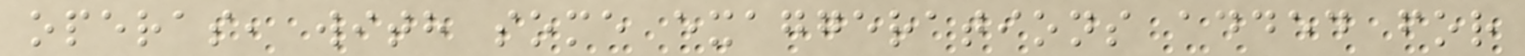operas, with some exaggerations added for
